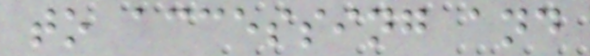to accessing and
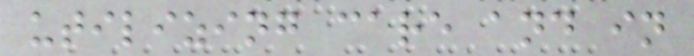utilizing care and in
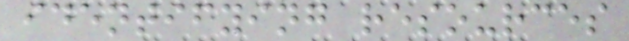identifying resources
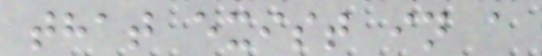that exist in a
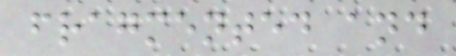fragmented and
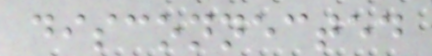disconnected
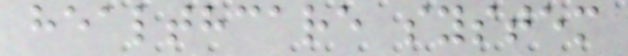healthcare system
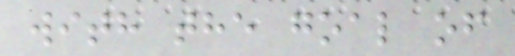with the goal of
